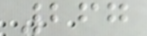267
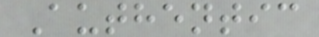Authentic
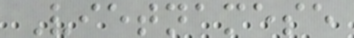Vietnamese
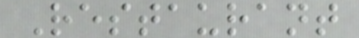Restaurant
